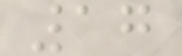17
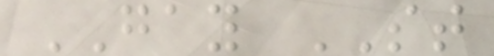GAY ST
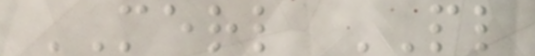MERL PL
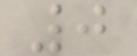0
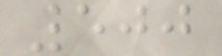500
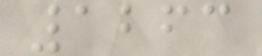1263
